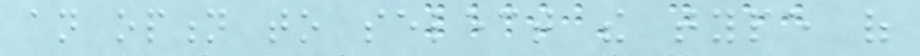an option to select the type of
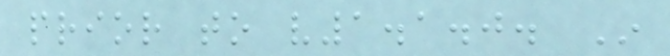prior to v1.1.0. In
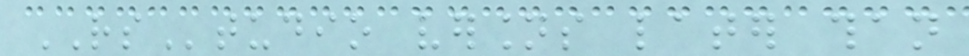RStudio versions later than
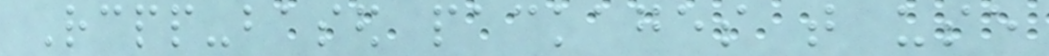Rcpp-based packages that use
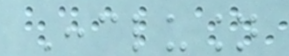Conclusion
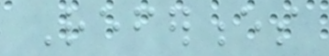References
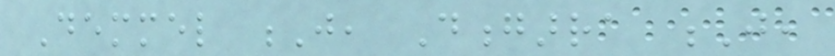Demmel J, Dongarra J,
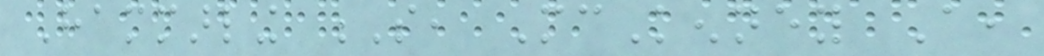Hammarling S, McKenney A,
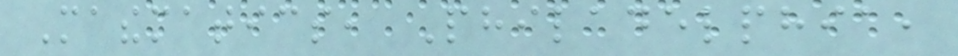Mathematics, Philadelphia,
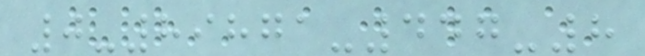0-89871-447-8
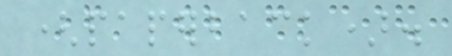(paperback).
